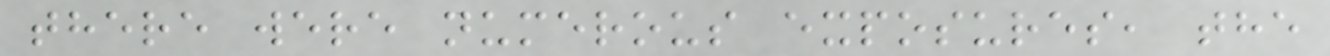there were numerous exposures, the
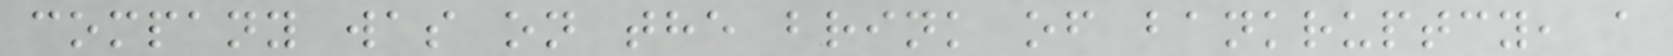company was on the brink of bankruptcy, a
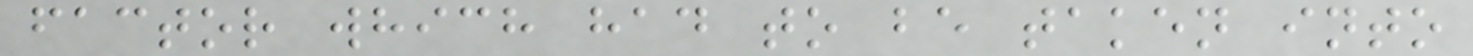factor which had to be taken into
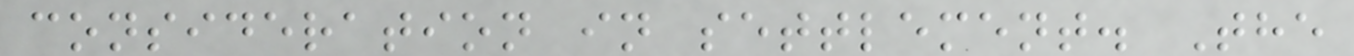consideration in settlement. The
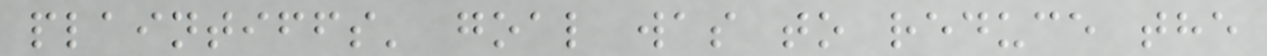plaintiffs' goal was to reduce the
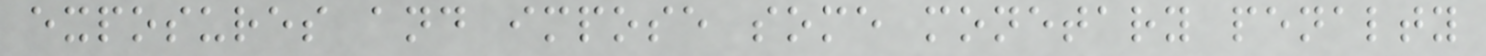exposures and impose some monetary penalty
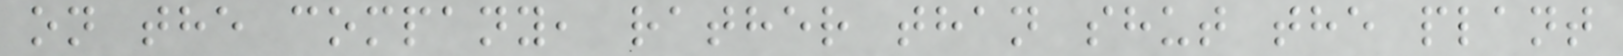on the company, rather than shut the plant
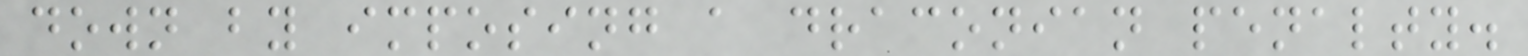down by imposing a draconian penalty.
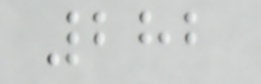282
